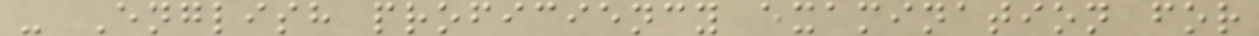- English proficiency examination for
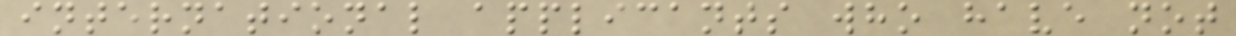international applicants who have not
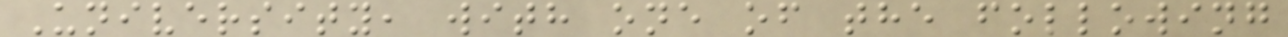University, with one of the following
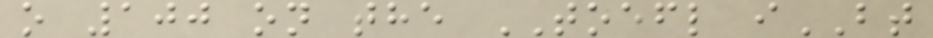o 100 on the TOEFL iBT
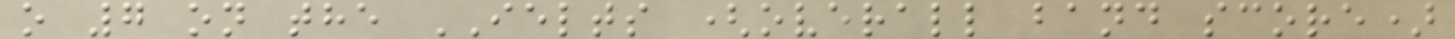o 7 on the IELTS (overall band score)
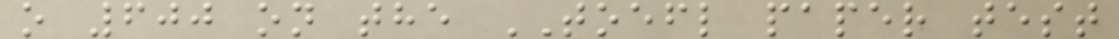o 600 on the TOEFL paper test
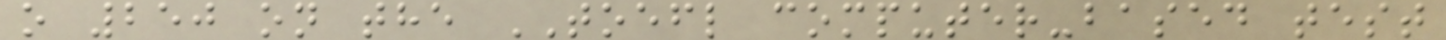o 250 on the TOEFL computer-based test
